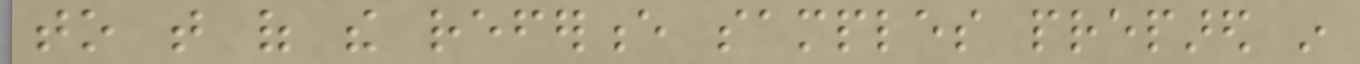to that of the reference samples prepared in
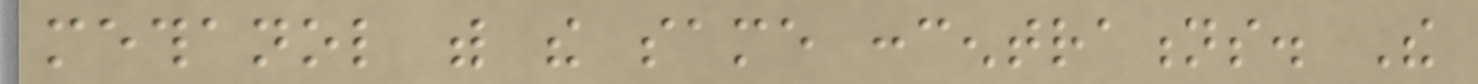methanol with the same concentrations. The
